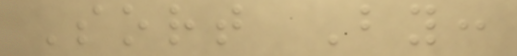Sort By:
